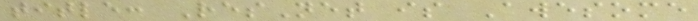title: ResNet is Awesome
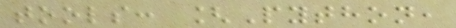tools: [Python,
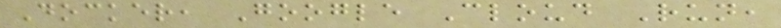Docker, Google Cloud Run,
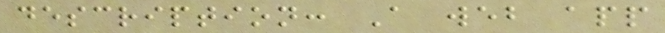description: A web app
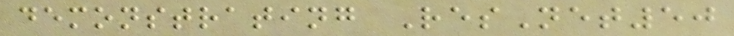demonstrating ResNet50
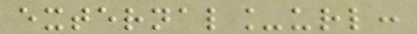external_url:
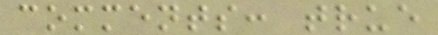comments: true
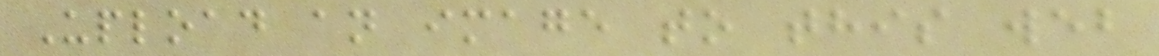Upload an image to this web
